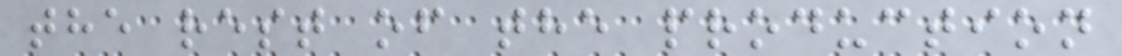the rest of the production
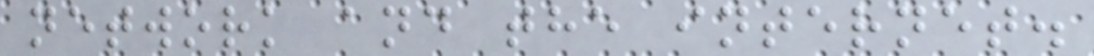network and the internet.
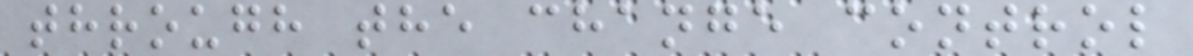through the change control
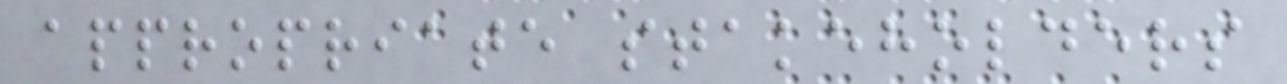appropriate stakeholders
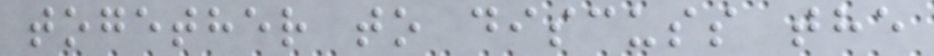together to discuss the
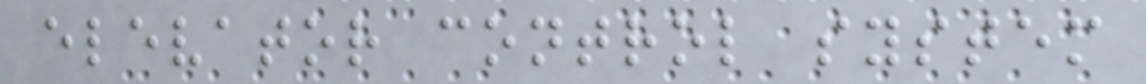elevator control system
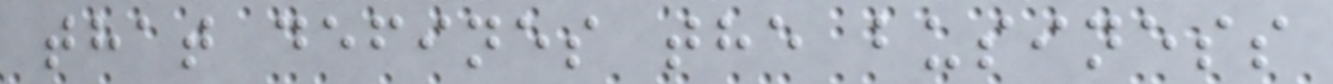that defines the business
